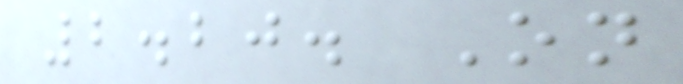2.20. On
